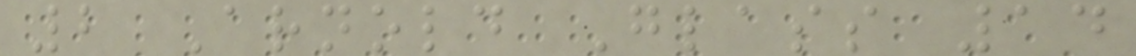2 Arnold Glass 14
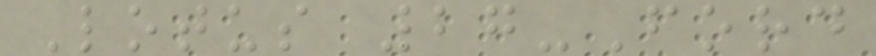Lotus 27-Ford
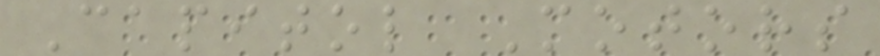Capitol Motors
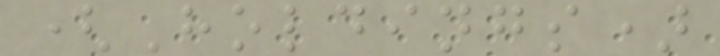(Holdings)
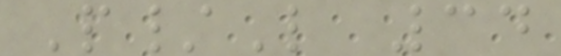P/L 34
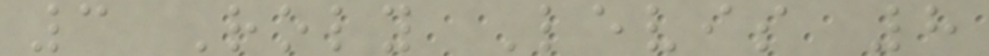3 Roly Levis 8
